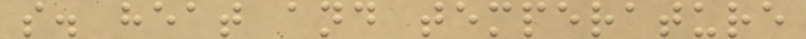s. heat and temperature
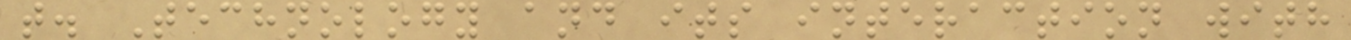t. Technology and its interaction with
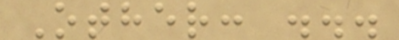Other: ...
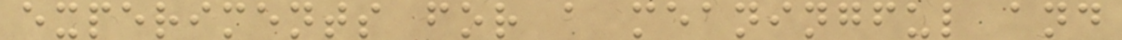experiments for a meaningful and
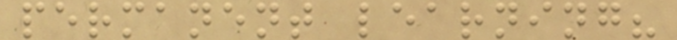permanent learning?
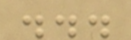...
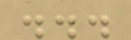...
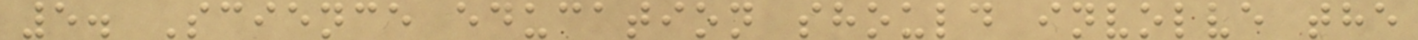5. Science education should involve the
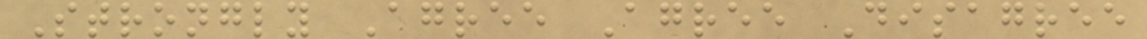Strongly Agree Agree Disagree
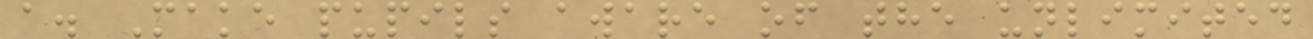a. Make pupils aware of the unlimited
